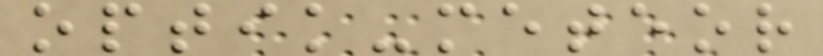optik-meteor
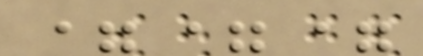===
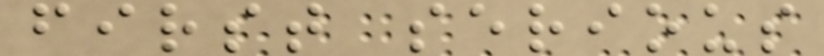first serious
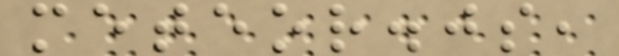meteor.js,
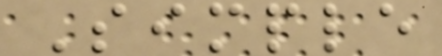Simple
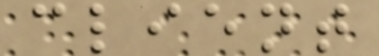client
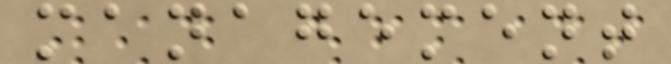management
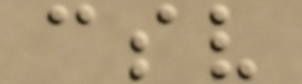csv
